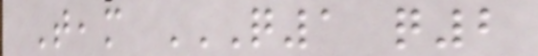Team Q1 Q2
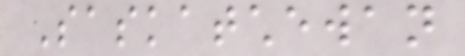Saskatchewan
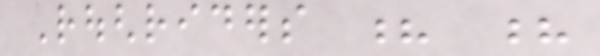Roughriders ? ?
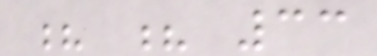? ? 33
